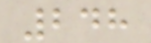248
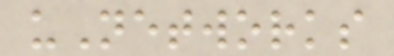uNetworks
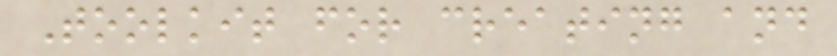Toolkit for creating and
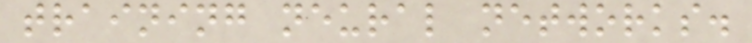training neural networks.
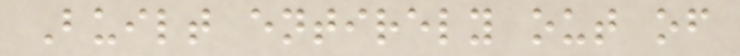Built entirely out of
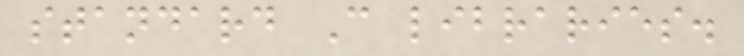standard C libraries.
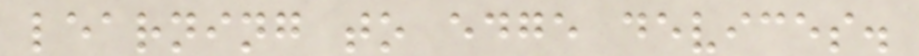learning to edge devices.
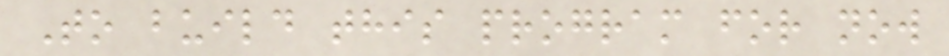To build this program for now
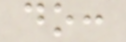do:
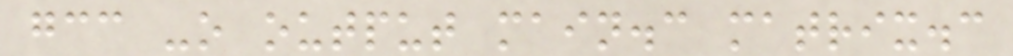gcc -o output main.c matrix.c
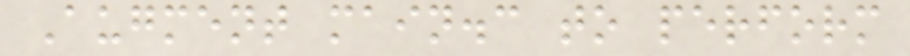Augment main.c to perform
